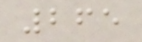265
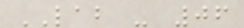LAB - 06
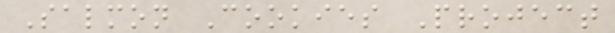Salmon Cookies Project
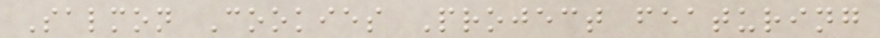Salmon Cookies Project featuring
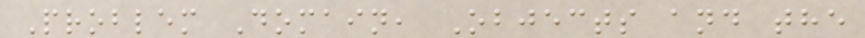Problem Domain, Objects and the
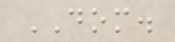DOM.
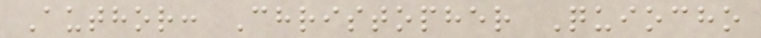Author: Christopher Quiocho
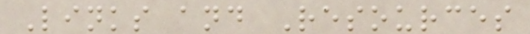Links and Resources
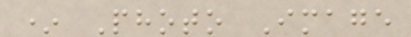* Photo Image
